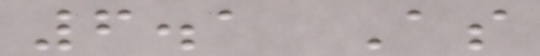6.1 As
